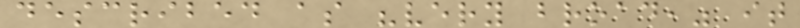described as "very broad," it
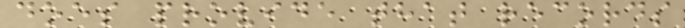does provide that records
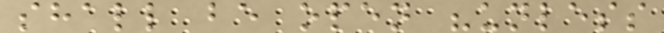shall be open "unless
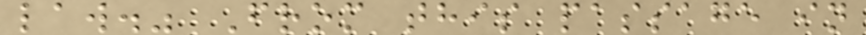law." From this passage in
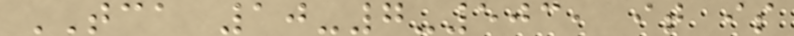TCA 10-7-503, it is
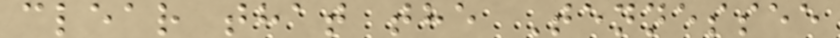clear that the Tennessee
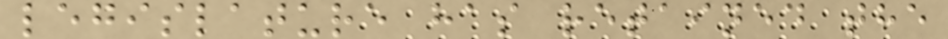legislature has retained the
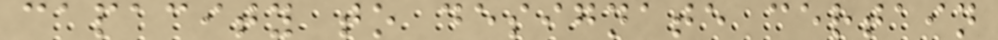capacity to designate certain
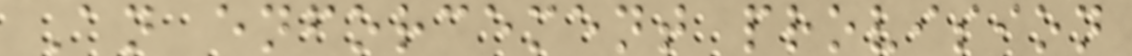An enforcement provision
